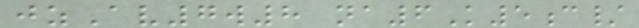jzAv7w8 na6K5c/
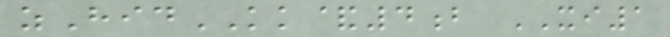zHidKK&4b XI1
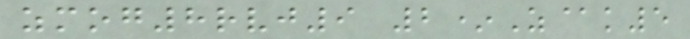zmog8rvj9 2*Z@k5
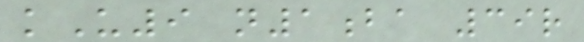kU9 n1ba 39r
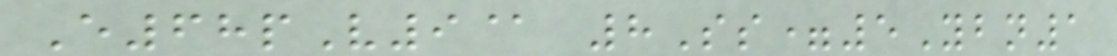E68pV9@ 8Ss=5Ybn1
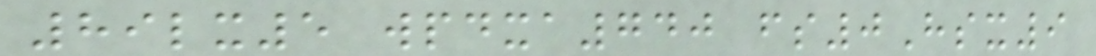89lx5 wpdxa740 fs0Hsx9
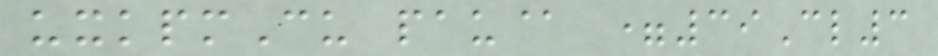uxkpmCu pau@ =39Cl3
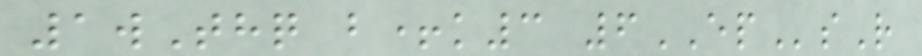1wThq b+k3 6EPsR
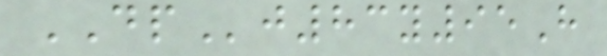DPj83y95H
